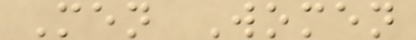Men Women
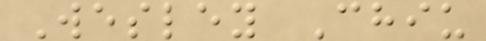Wesley Chiu
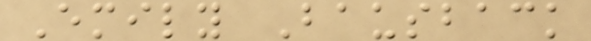Emily Bausback
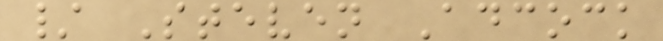/ Steven Adcock
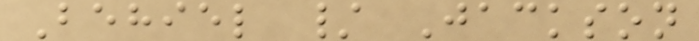Behiel / Jackson
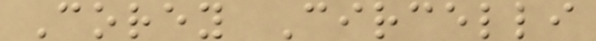Corey Circelli
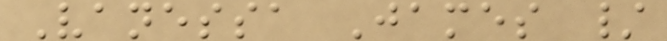Vanessa James /
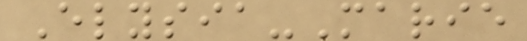Elysia-Marie
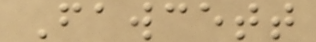Fawcett
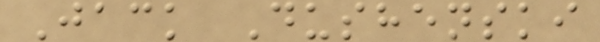Jack Dushenski
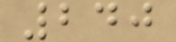240
